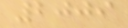2009
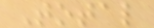Total
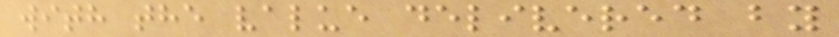with the value delivered by
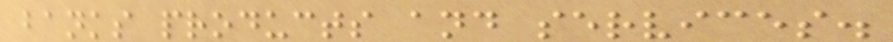banks products and services.
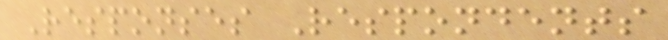Responses Respondents
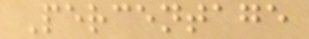Percentage
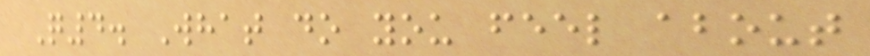Q4. What do you feel about
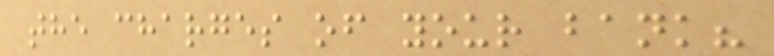the charges of your bank?
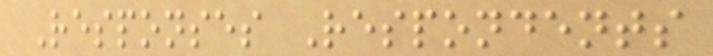Responses Respondents
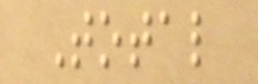Total
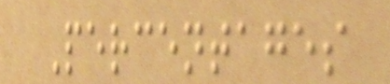Percentages
